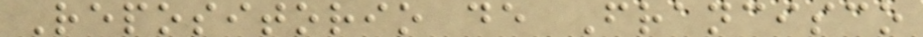Repositorio de Francisco
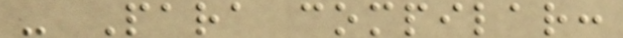- Para compilar:
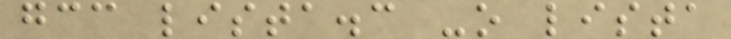gcc lista.c -o lista
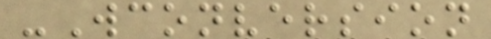-Wconversion
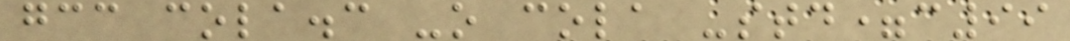gcc cola.c -o cola -std=c99
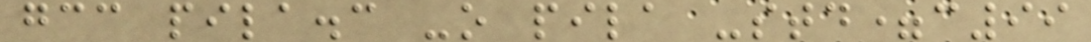gcc pila.c -o pila -std=c99
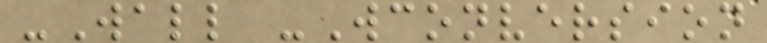-Wall -Wconversion
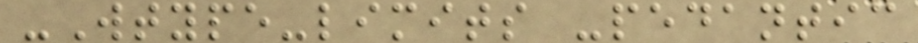-Wtype-limits -pedantic
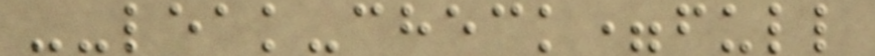--leak-check=full
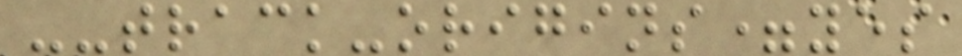--track-origins=yes
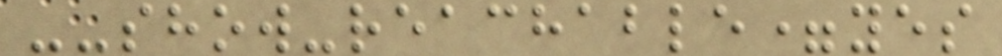--show-reachable=yes
